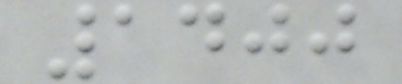1400
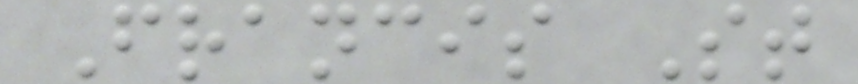Francis St
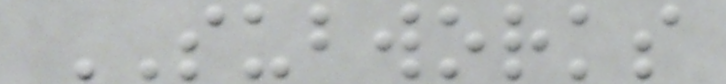SUBWORKS
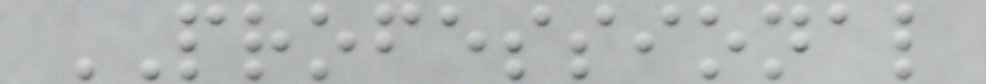PROFESSIONAL
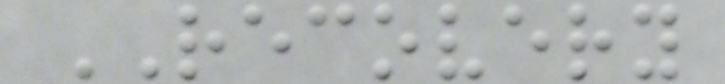RECOVERY
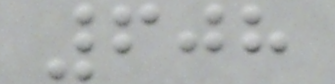608
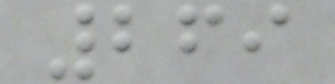269
